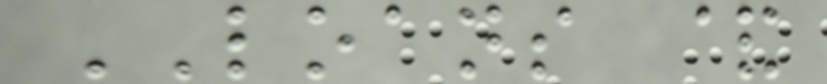LOANS &
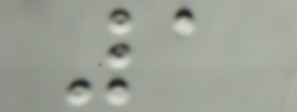1
